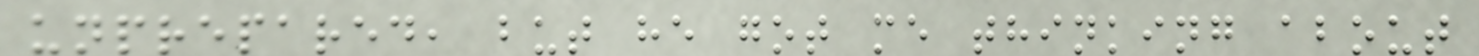unprepared, but he got me thinking about
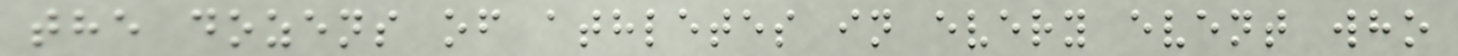the dozens of athletes in every event who
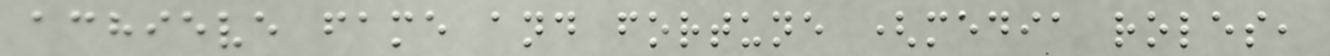achieve fame and fortune (media roles,
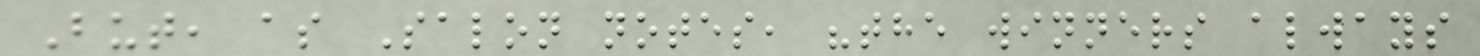But, as Salon notes, "the winners always
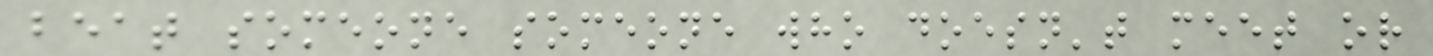beat someone someone who doesn't meet or
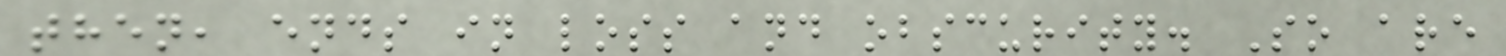then, ends in loss and obscurity. So are
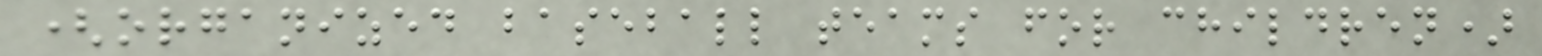(organized baseball teams for children)
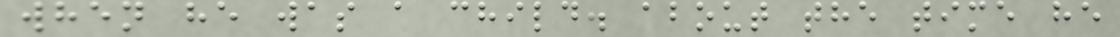when he was a child. about the time he
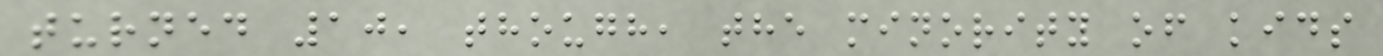turned 10, though, the minority of kids
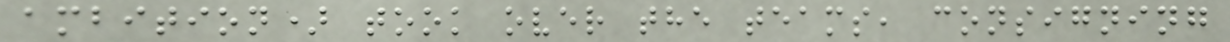ambition) took over the teams, consigning
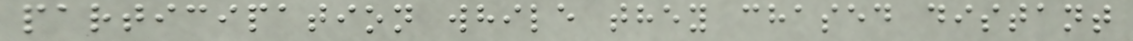participation while they chased distant
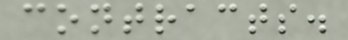contracts.
